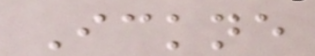Ickne
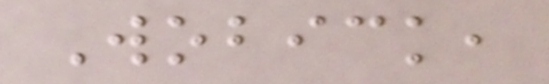Wobick,
